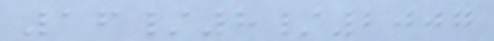16/8/2007
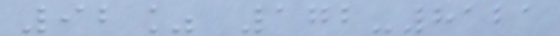92% 172-8121
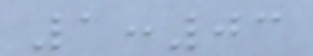1:03
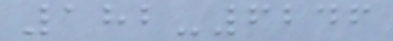182-6246
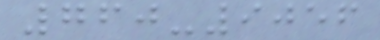760-9056
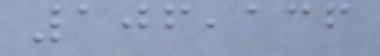106,136
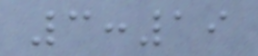3:19
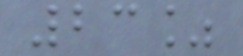23%
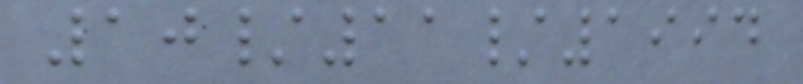10/11/1994
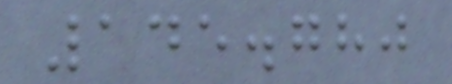145.780
